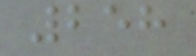258
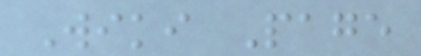Wiki Page
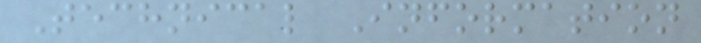Technical Information
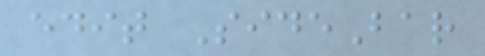edit SideBar
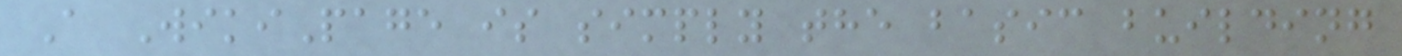A WikiPage is simply the basic building
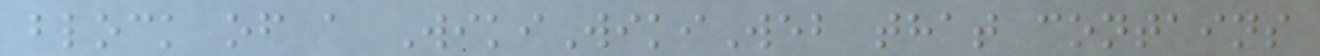block of a WikiWikiWeb that contains
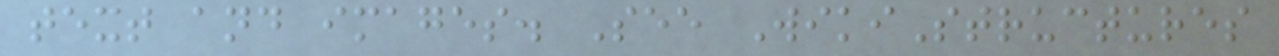text and images. See WikiStructures
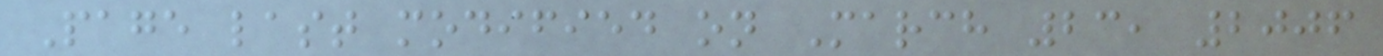Page last modified on March 23, 2006
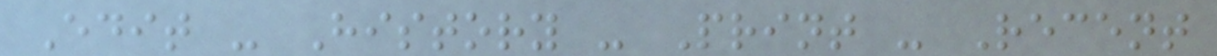Edit - History - Print - Recent
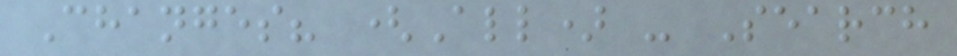Changes? (All) - Search
